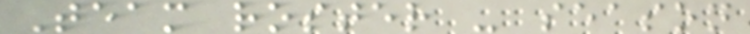Team roster - season
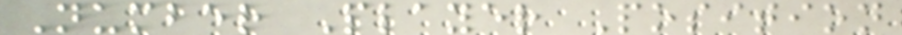Number Player Position
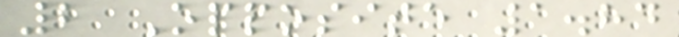2 Opposite 1.84
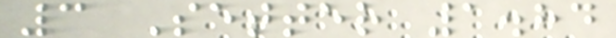3 Setter 1.84
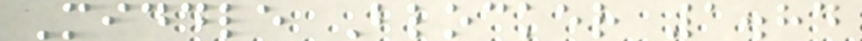Middle Blocker 1.84
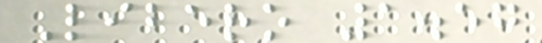Libero 1.57
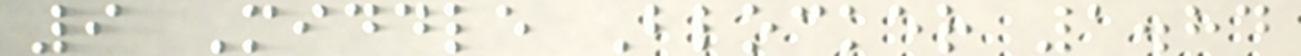9 Middle Blocker 1.84
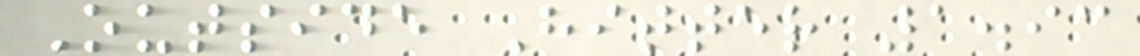Outside Hitter 1.93
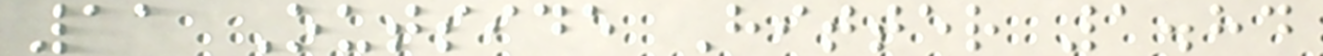11 Outside Hitter 1.84
